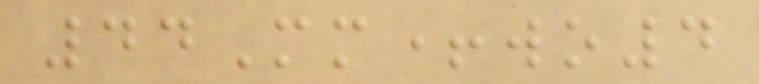44Mm+wo4
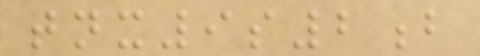tnx9s2b
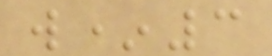w*3
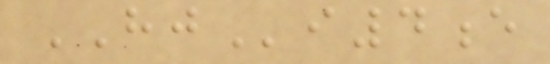HJi4e
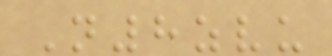N8zvu
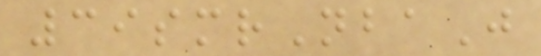39smrNbaJ
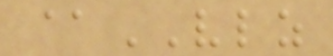@VLZ
